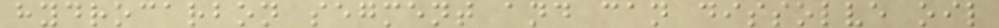hydrocarbon segment and can dissolve oil
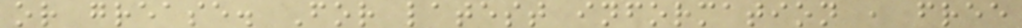or grease. For latest information , free
